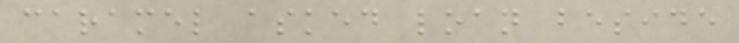caramel asked loan beside
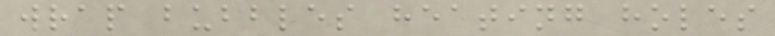wrap bubbles heating holes
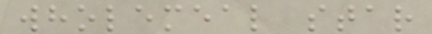wholemeal star
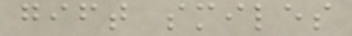gift smiles
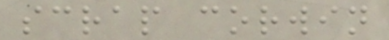scrap corwin
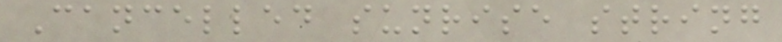Cancelled sunrise string
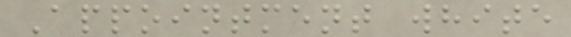Appointment white
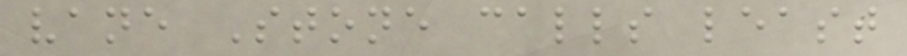vane Stone calls least
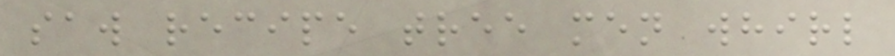saw recipe tree men whirl
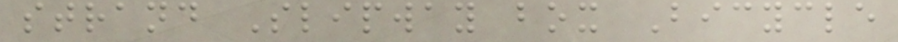strand Slipway box Bicycle
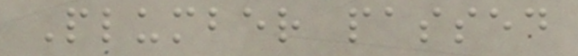Plumber passed
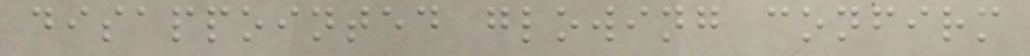disappointed glowing confirm
